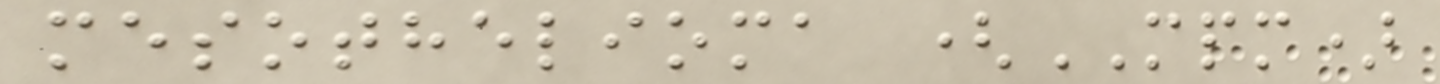mesothelioma (MPM)
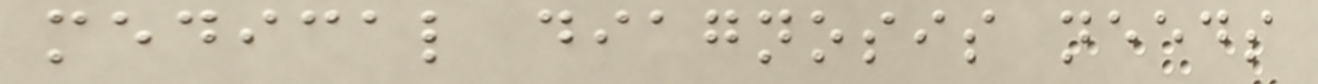medical diagnosis needs
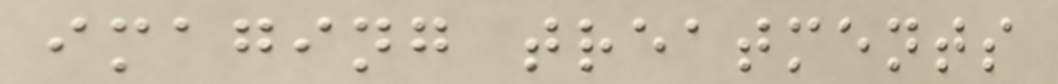imaging treatments
